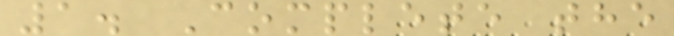1. Complete the
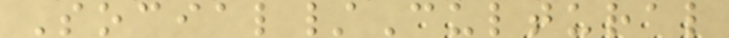Social/Cultural
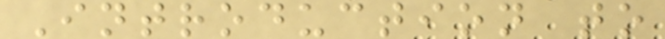Introduction to
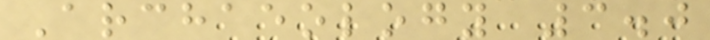Archaeology 3.0
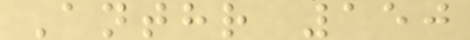Anthr 150
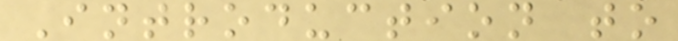Introduction to
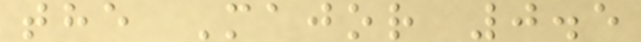the Major 0.5
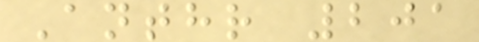Anthr 201
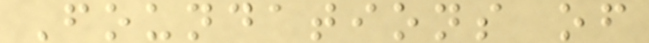Foundations of
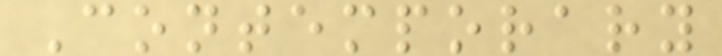Contemporary
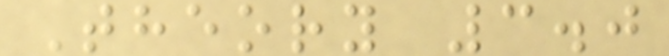Theory 3.0
